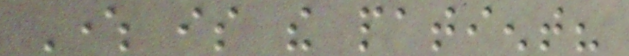Where is the patient?
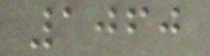1060
